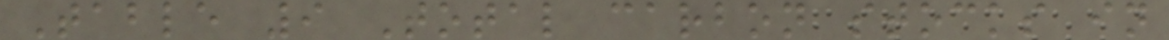Table 9 Total carbon stocks in
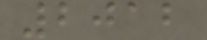2012
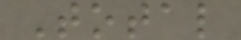Total
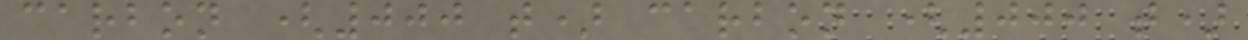carbon (000 t) carbon (000 t)
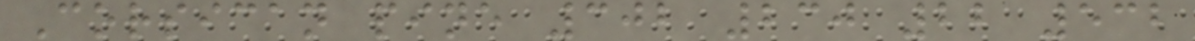Corsican pine 302 230 22 532
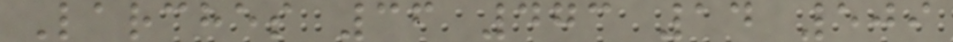Larches 36 473 14 509
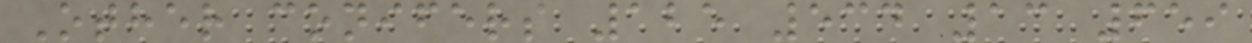Other conifers 125 534 13 659
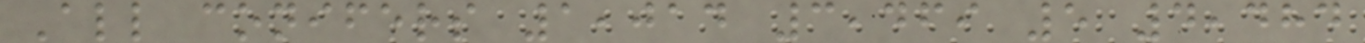All conifers 1,014 3,469 5 4,484
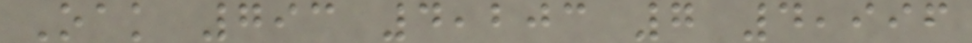Oak 793 4,203 7 4,996
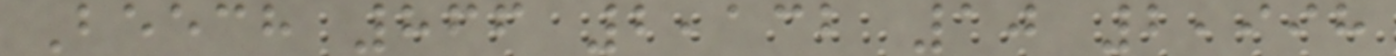Beech 866 2,132 10 2,998
